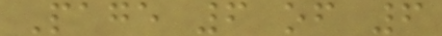Page 6 of 6
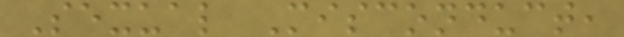Sexual Misconduct,
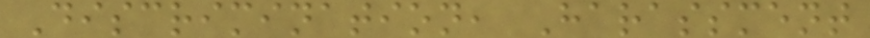Discrimination, Harassment
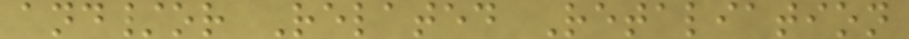and/or Related Retaliation
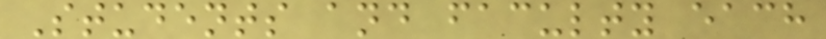Students and faculty each
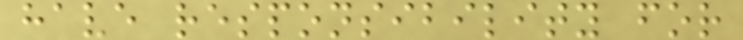have responsibility for
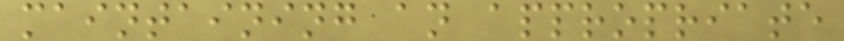maintaining an appropriate
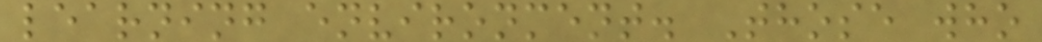learning environment. Those who
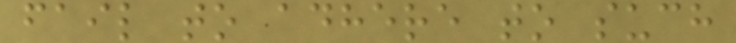fail to adhere to such
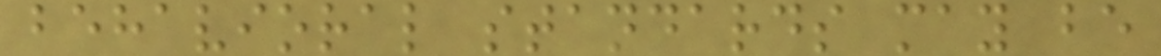behavioral standards may be
